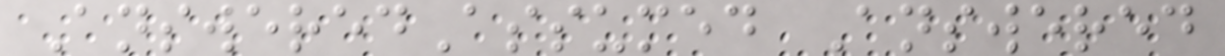AnsweredAssumed Answered
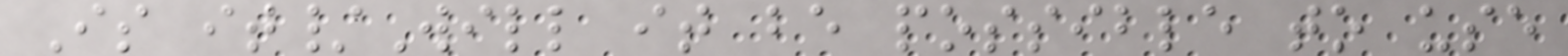Is it/Will it be possible to use
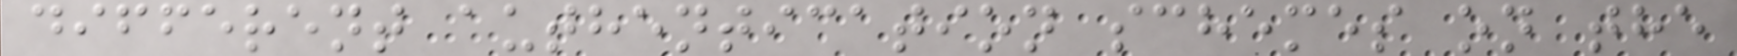different authentication schemes on the
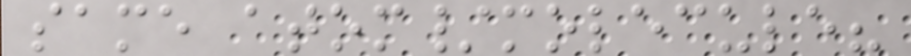same atom/molecule?
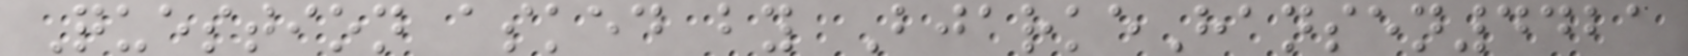Question asked by BjarkeHansen4421
